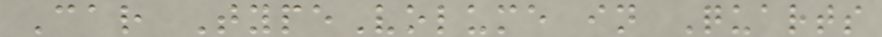Car TypeVolume in Quarts
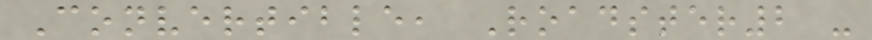Convertible, Roadster2 -
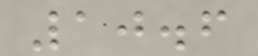10.6
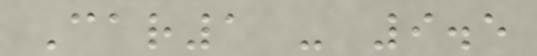Car1 - 9.5
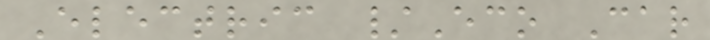Electric /Eco Car
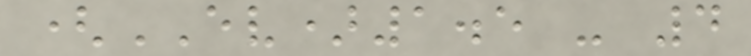(EV)1.5 - 4
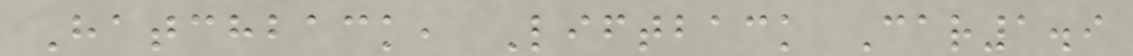Hatchback, Liftback Car1.9
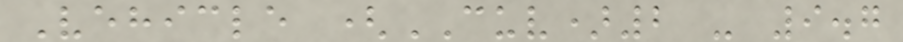Vehicle (CUV)2 - 9.7
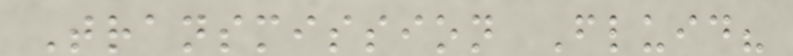Transmission Fluid?
